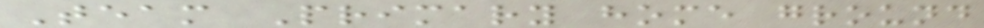Team Primary home ground
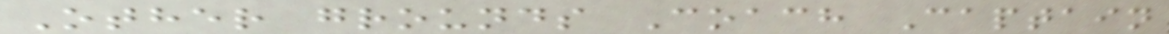Other grounds Coach Captain
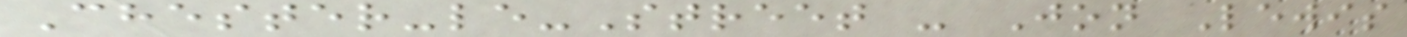Chester-le-Street - Jon Lewis
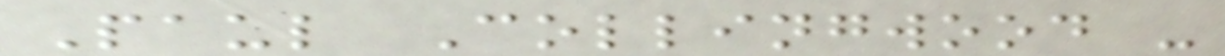Paul Collingwood -
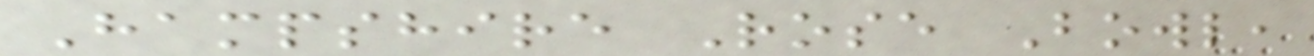Hampshire Rose Bowl,
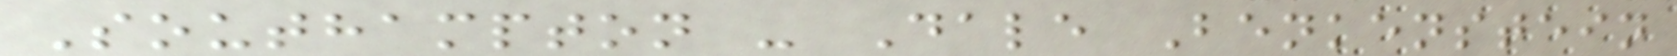Southampton - Dale Benkenstein
